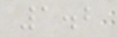1.2
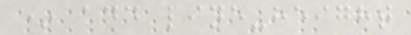* add line-height
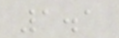1.1
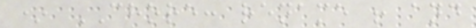* CHORE: rename ! and
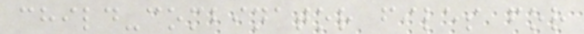child-combinator files for
